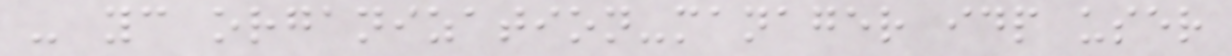- yc organization-manager idp user
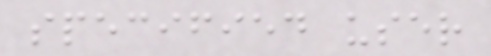specified user
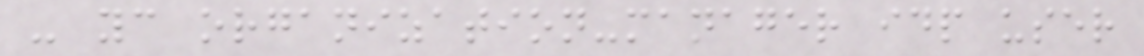- yc organization-manager idp user
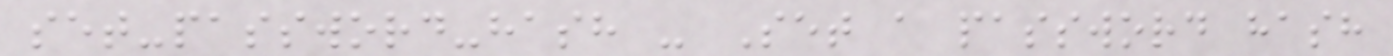set-password-hash - Set a password hash
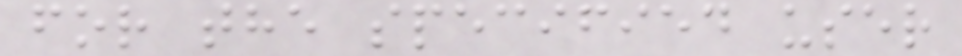for the specified user
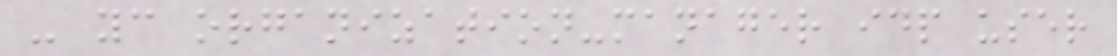- yc organization-manager idp user
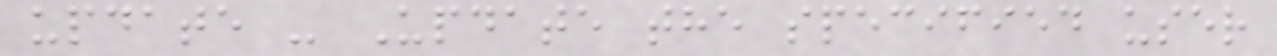update - Update the specified user
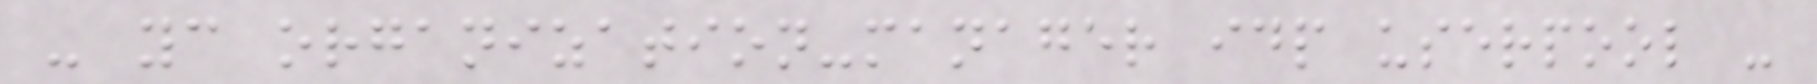- yc organization-manager idp userpool -
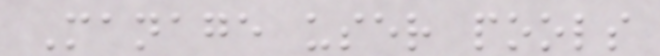Manage user pools
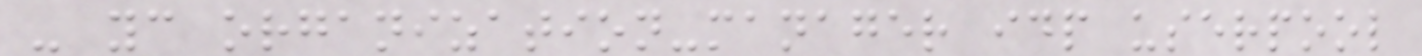- yc organization-manager idp userpool
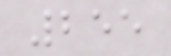255
